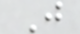J
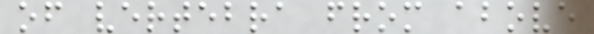of vertebra from above
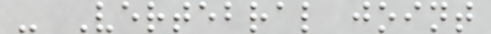- Vertebral joint
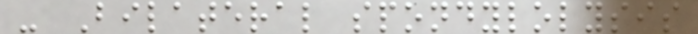- Bilateral spondylolysis
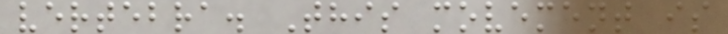vertebra. This movement is
